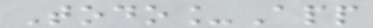Todo_App
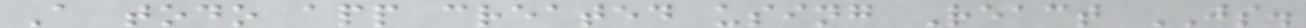A todo app created using React JS.
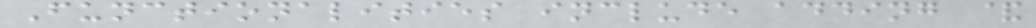Functionalities include adding &
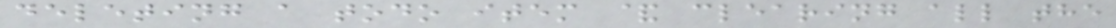deleting a todo item & clearing all the
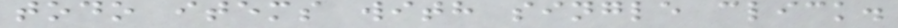todo items with single click.
